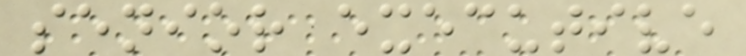senior executive
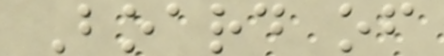Board of
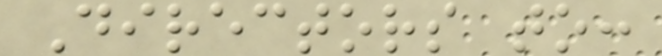Directors to:
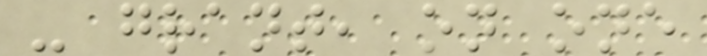- grant, on one
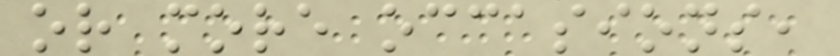or more occasions,
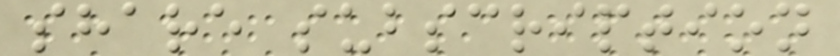share subscription
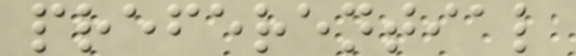preferential
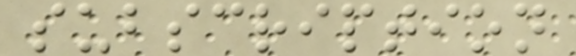subscription
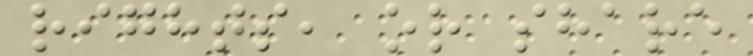rights, or share
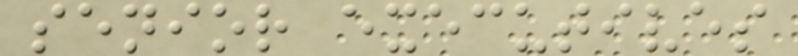senior executives
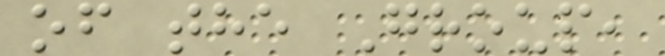of the Group,
